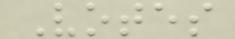Votes
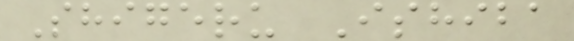Shigeru Ishiba
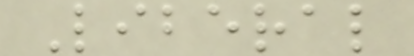Liberal
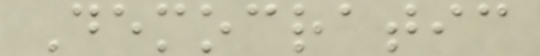Democratic
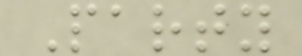Party
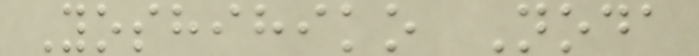Yoshihiko Noda
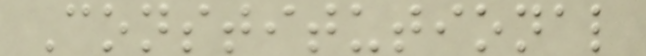Constitutional
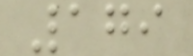179
